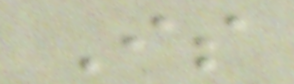Is
